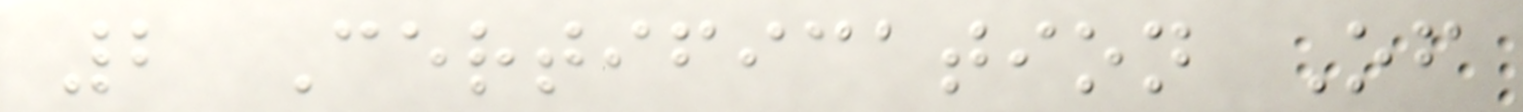2 Certification Of
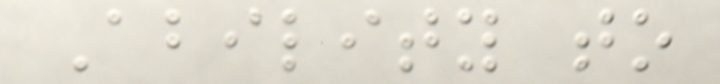Ability to
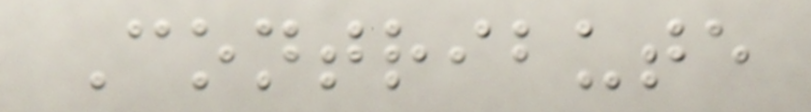Contribute
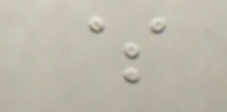$
